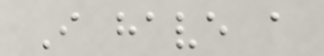I have a
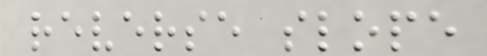reverse slope
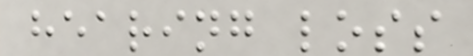hearing loss
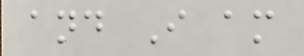and I am
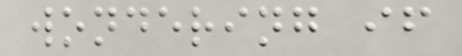wondering if
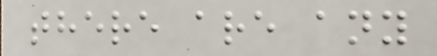there are any
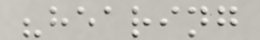"hearing
